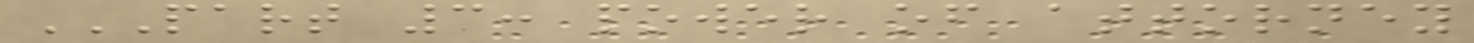PART 3: POWER OF ATTORNEY
